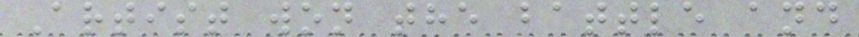Artist won the battle and
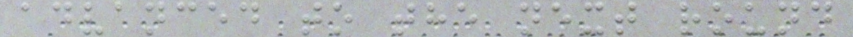advanced to the next round
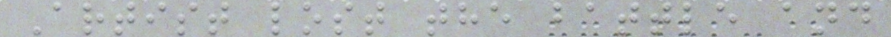Artist lost the battle and
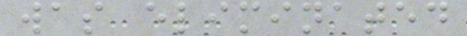was eliminated
